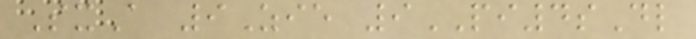SxA 9Zie 9PI4sDl
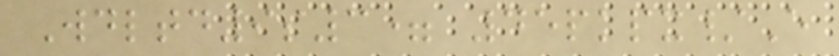Wdltd9s3= 45pkpx/E
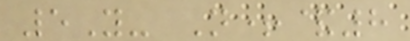5Y- N+&8
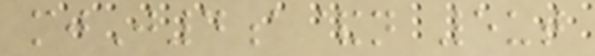mjJ4a&n 5ut
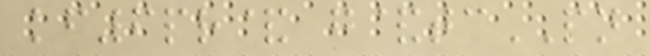kf6pr& g&tcPN
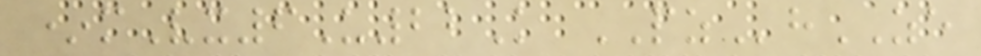*mVx6U22K PZhZE
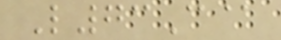L73C@
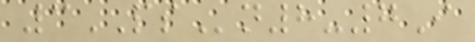3PSn8-7I
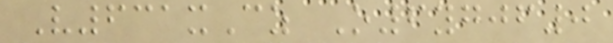V631xCz O6ygjf0
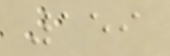159
